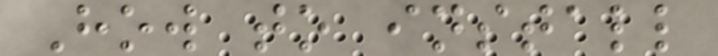How to install
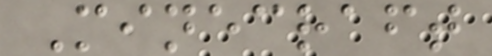Minecraft
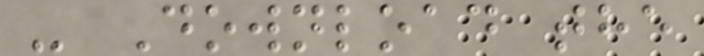- Download the
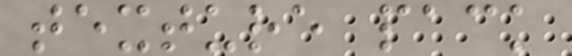texture pack
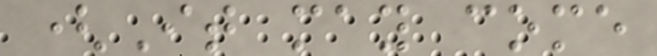(It may come
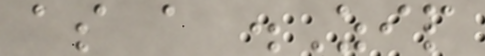as a .Zip
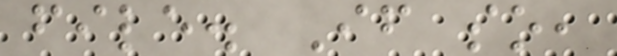file. If so,
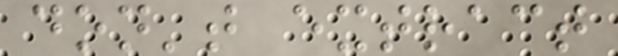don't extract
